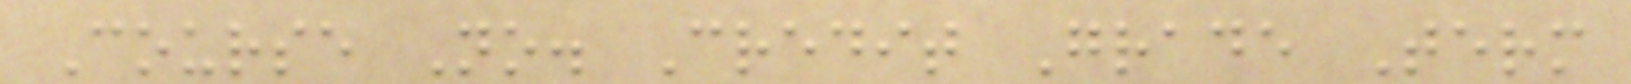Course No. Credit Grade Term
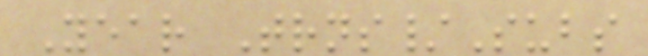Year Trns/Subs
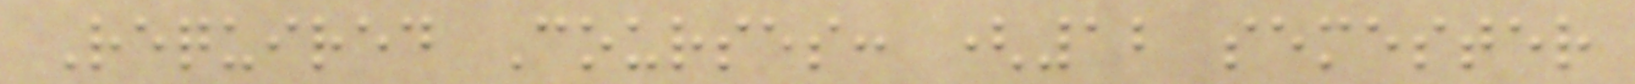Required Courses: (12 semester
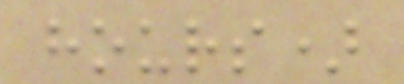hours)
